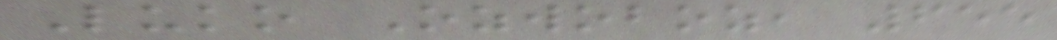Luko Ozwoboz, 655
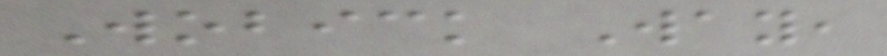Wobick Way,
